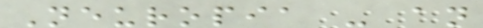Neuropia - an
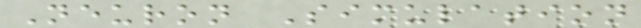Neuron Simulation
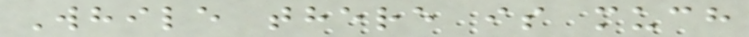While there is much
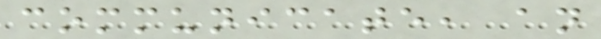communicate, an
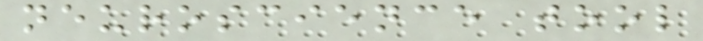neuroscience tool
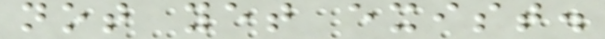not yet exist.
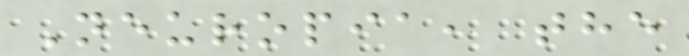Neuropia, the
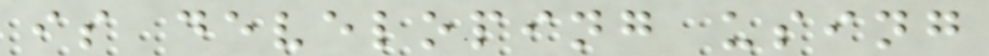is developing using
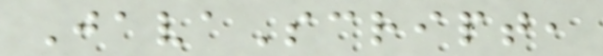JavaScript,
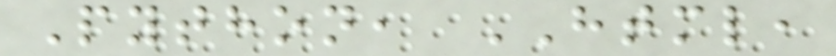Python, HTML,
